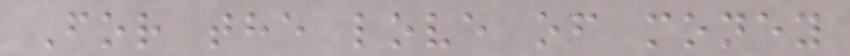For the love of money
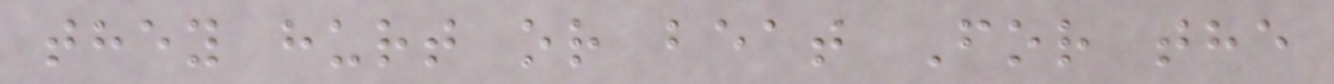they hurt or beat For the
